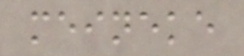meineke
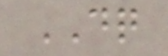DQ
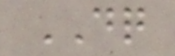DQ
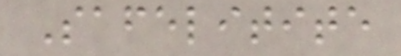Safelitite
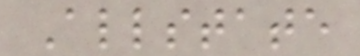Allstate
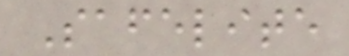Safelite
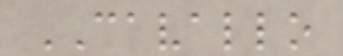CAVALLO
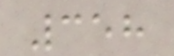358
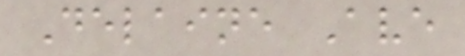Delaine Ave
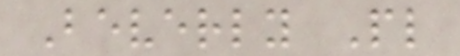Beverly Pl
